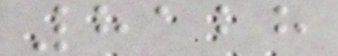8128
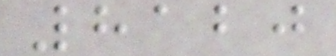8120
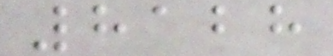8128
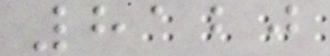8120
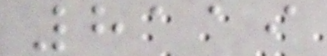8119
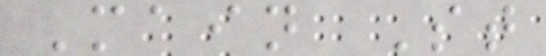Main St
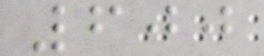600
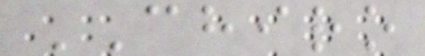CHIRO
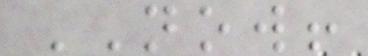NOW!
